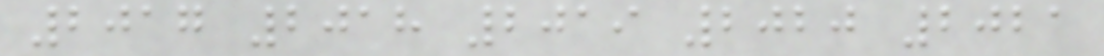2017 2018 2019 2020 2021
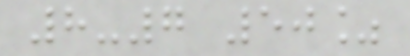8-7 50%
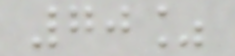70%
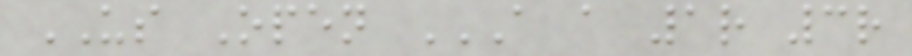US Open A A 1R 3R
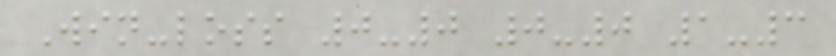Win-loss 0-0 0-0 1-3
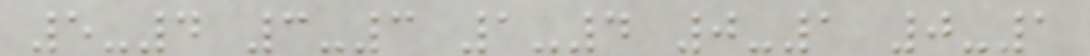5-4 3-3 1-4 0-1 0-1
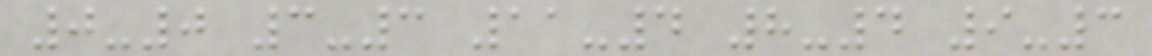0-0 3-3 11-4 8-4 9-3
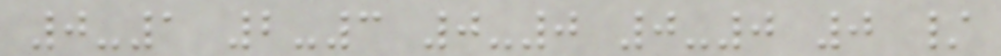0-1 2-3 0-0 0-0 0 /
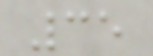35
